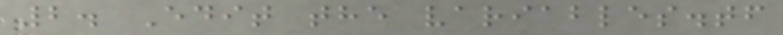2. Edit the variables.tf
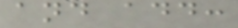and add:
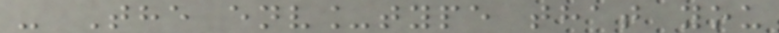- The env_type that you
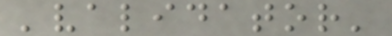'validator'
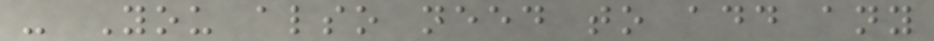- You also need to add any
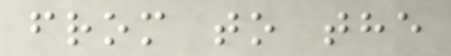from to the
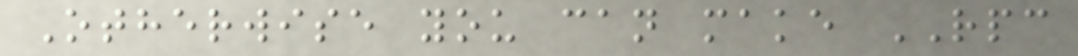Otherwise you can make RPC
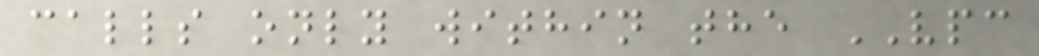calls only within the VPC
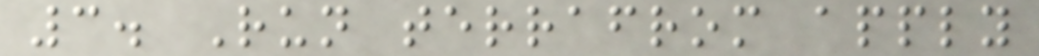3. Run terrafrom apply
